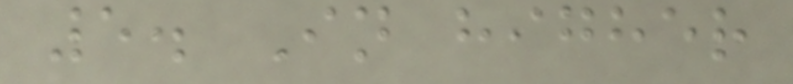5. In higher
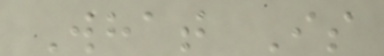What Is
